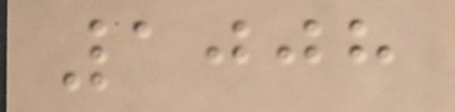1008
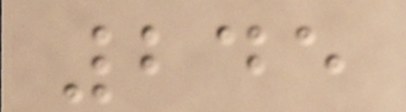245
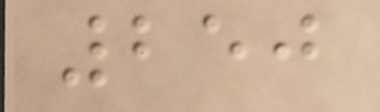250
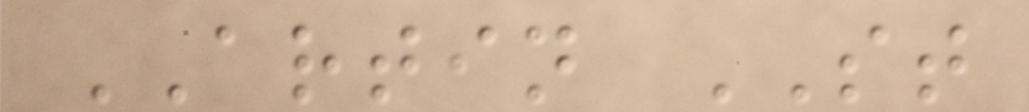ARTIN ST
